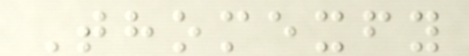Thomexfy
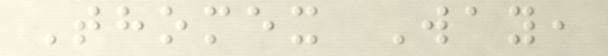Thomex Way,
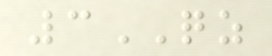3QZ
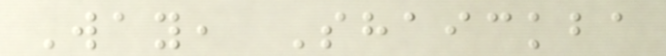Way, Shaickba
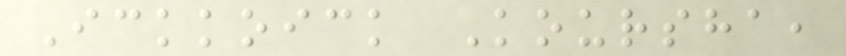Ickkoick Koursha,
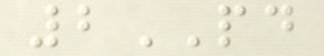2PD
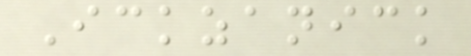Ickzanick
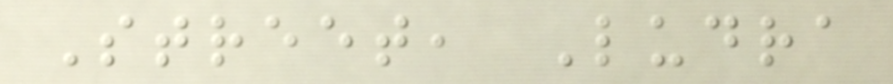Street, Ludra
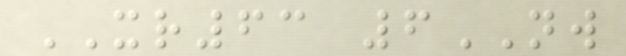XR63 6NW
